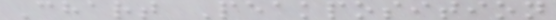Chart Peakposition
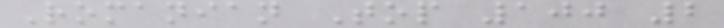Romanian Top 100 2
